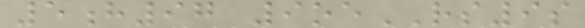5h97 9oeRS9s
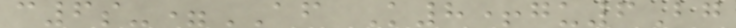c6s-=AF K8+gu6Bg
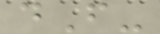dF-
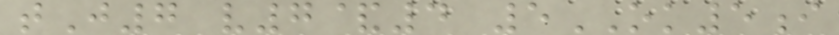tJ7 v7&4 5OK5i
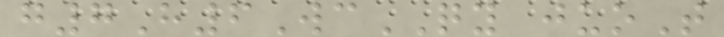g7H6WcQY juoT
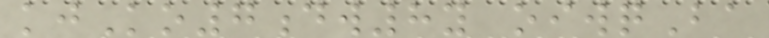kjKo7dw8y oiwqBa
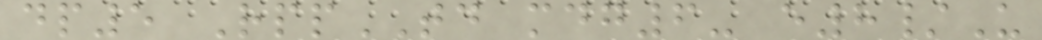dp5 RppTD mdg6- e8/U
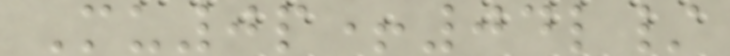Mu0p+04l/
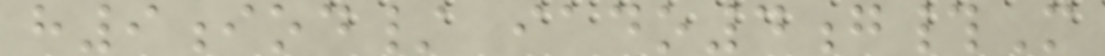h9iod/ iado4g#M
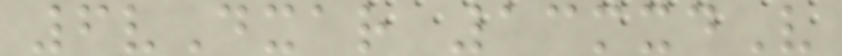6vDxar 13mxdV
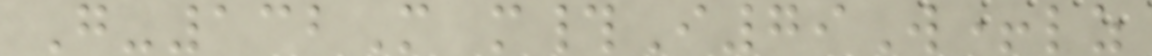G-132M m#I79W+lz
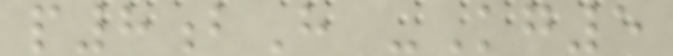p8bH -Kg5
